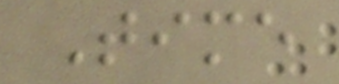Time
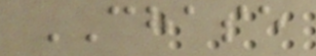CHASE
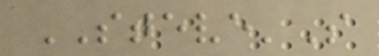STEVE'S
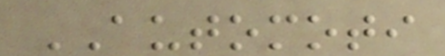AUTOMOTI
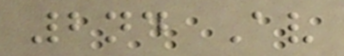2nd Av
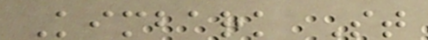Kimbark St
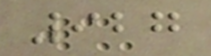927
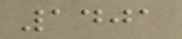1401
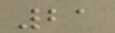21
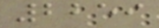2259
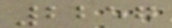2257
